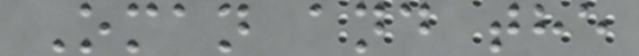Oman and the
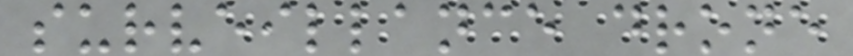surveillance drone
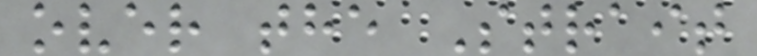over the Strait
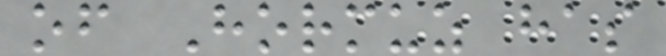of Hormuz has
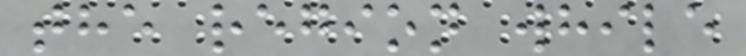the region while
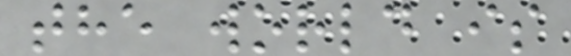the world is
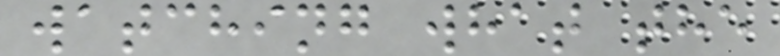watching what the
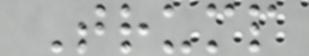Trump
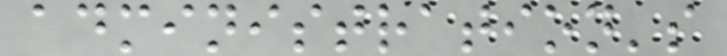administration's
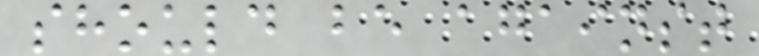should be against
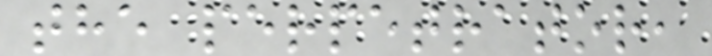the perpetrator,
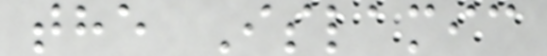the Islamic
